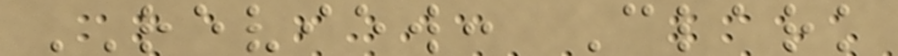REVIEW: Clark
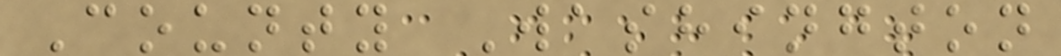County Washington
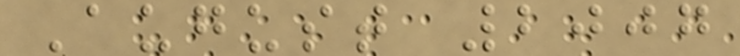August 2007
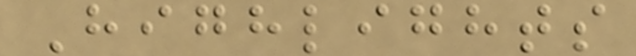Highlights
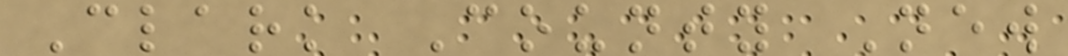Clark County New
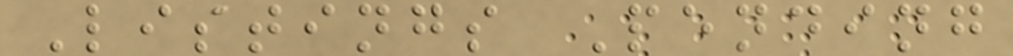Listings Pending
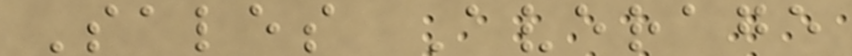Sales Average
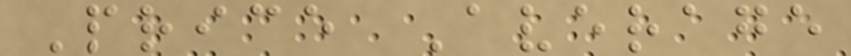Price Average
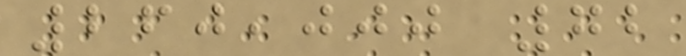260,000 72
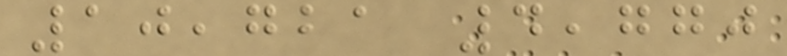10,721 4,770
